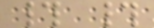# #
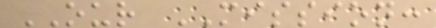OUR MISSION:
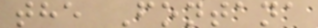the Fontana
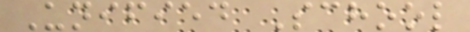Unified School
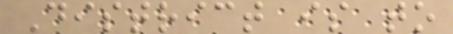District is to
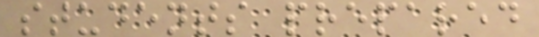students prepared
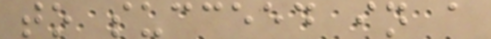to succeed in a
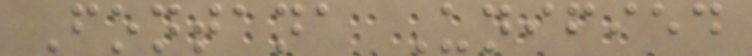Fontana Unified
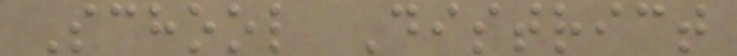School District
